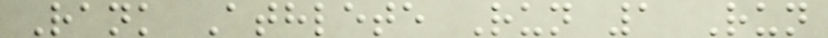Rank Athlete Run 1 Run
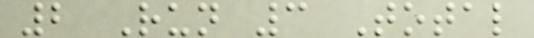2 Run 3 Total
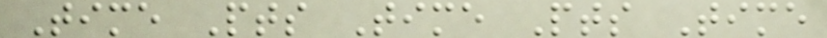Time Pts Time Pts Time
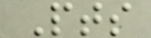Pts
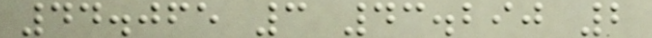44.065 3 43.290 2
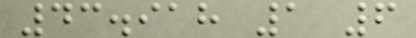43.918 1 6
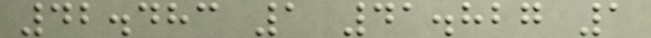42.483 1 41.827 1
